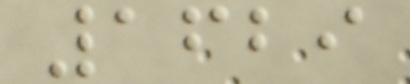1629
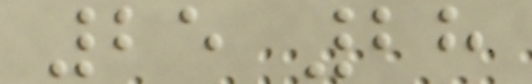25 28
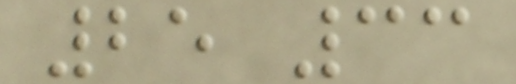25 33
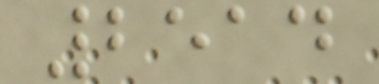2514
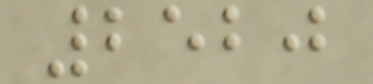2520
